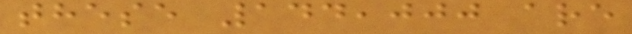these 144,000 are
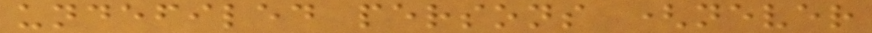undefiled persons (never
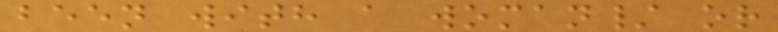been with a woman/ or
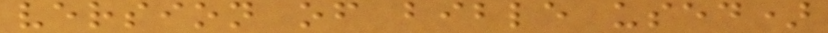version of bible used)
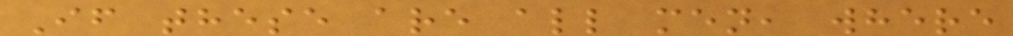If these are all men, where
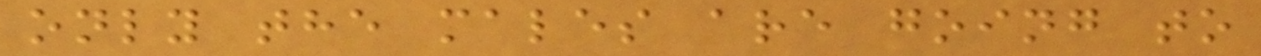only the males are going to
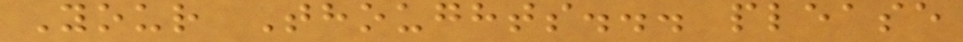Your Thoughts... please
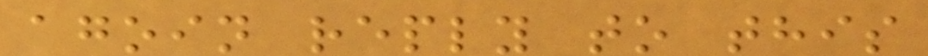agoin reply to this
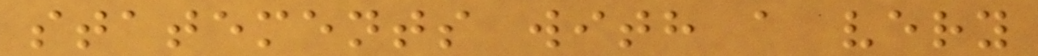statements with a very
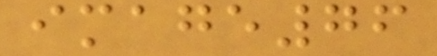image76
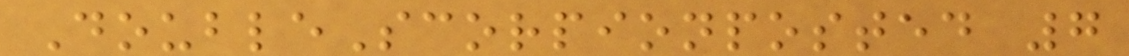DoubleScorpionposted 7
